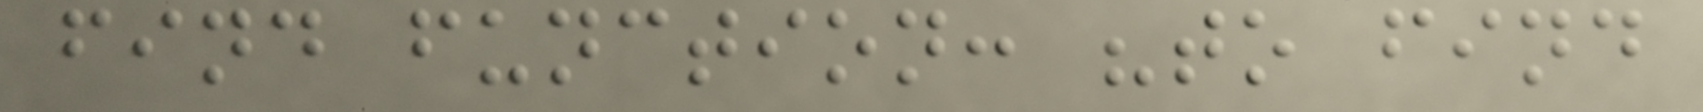find function: "to find
